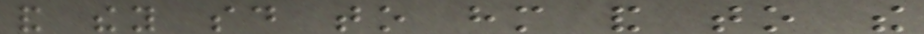and they said to him and to the
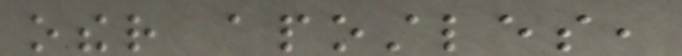other apostles,
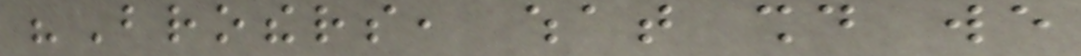"Brothers, what should we
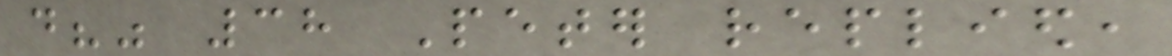do?" 38 Peter replied,
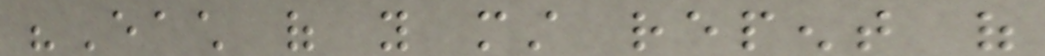"Each of you must repent of
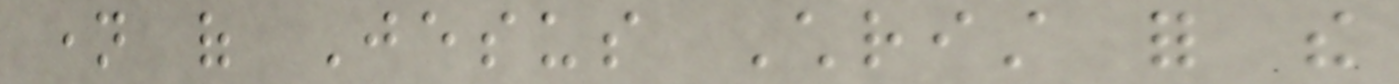name of Jesus Christ for the
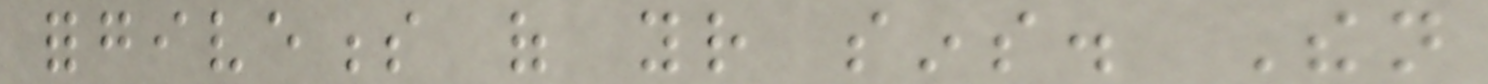forgiveness of your sins. Then
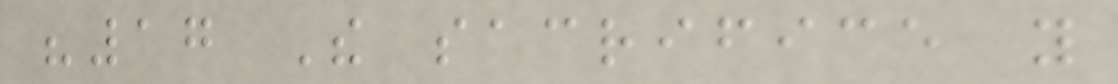"17 The sacrifice you
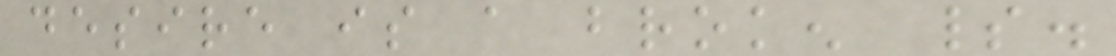desire is a broken spirit.
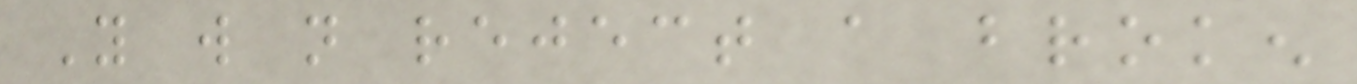You will not reject a broken
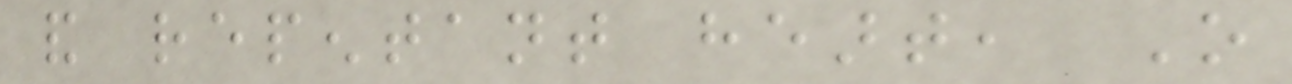and repentant heart, O
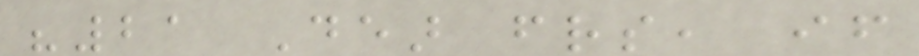"21 Dear friends, if
